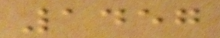1457
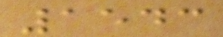1543
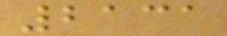2131
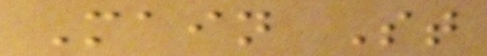Main St
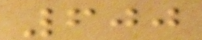600
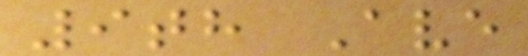9th Ave
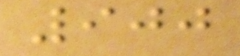900
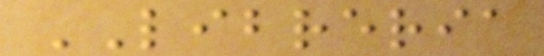LIBRERIA
